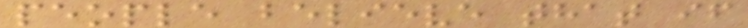people believe that if
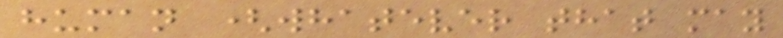human (whatever that may
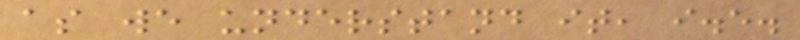as we understand it, i.e.
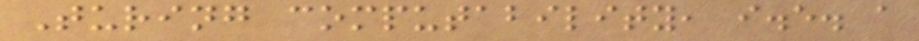Turing computability, i.e. a
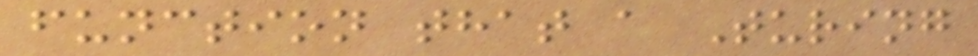function that a Turing
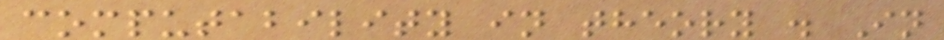computability in theory . In
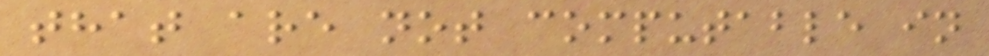that are not computable in
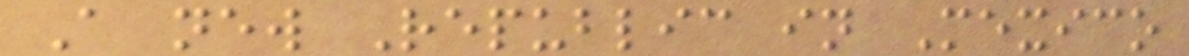A new Republic in Mexico
